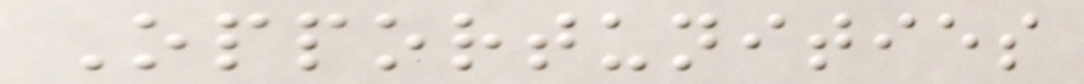Opportunities
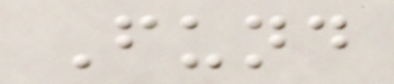Fund
